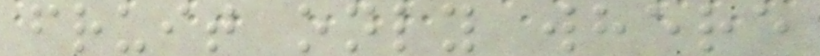fruit only where
